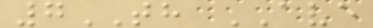7TH AVE
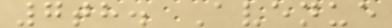7th. Avenue
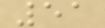51
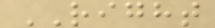RIGHT
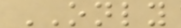ONLY
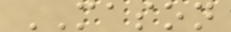MASON
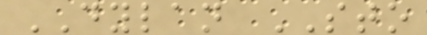DYLAN STO
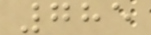785
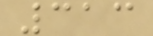313
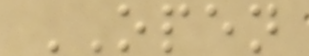OPEN
